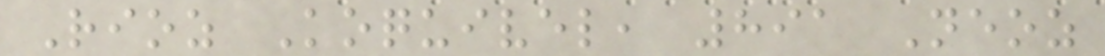Rioz Koquivel, 891 Neoz
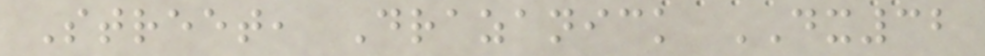Street, Drazanick DX32
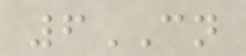6CN
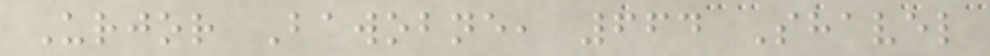Urjor Bawobne, 664 Shavel
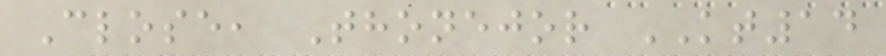Close, Thonejor KT14
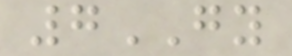7GY
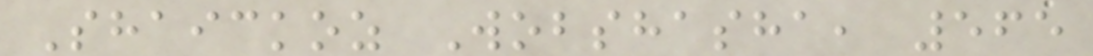Shaickoz Wobshasha, 565
